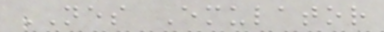NES Emulator
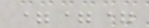===
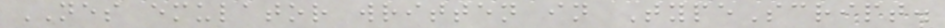NES emulator written in TypeScript.
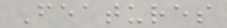Features
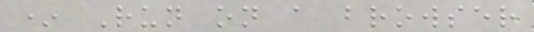* Run on a browser
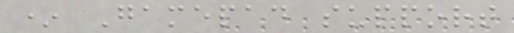* Gamepad support
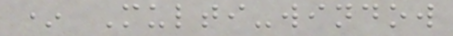* Multi-window
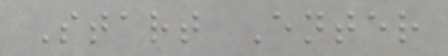Start Enter
